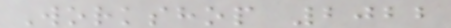Workshop 2022
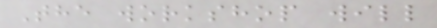The workshop will
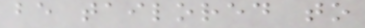be tailored to
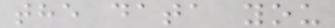the data you
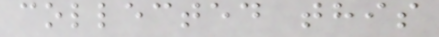collected this
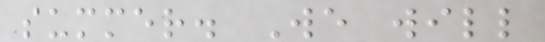summer. We will
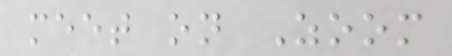meet on Zoom
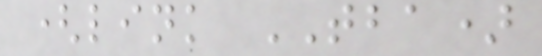(link TBA)
